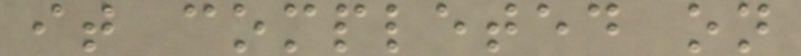it completed on
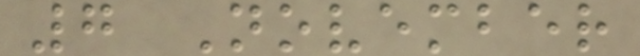7 November
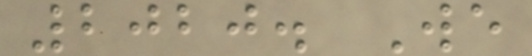2020. We
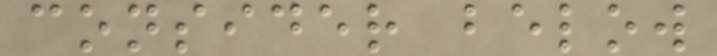consider below
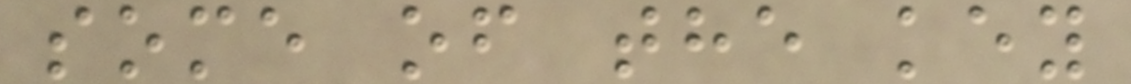some of the key
